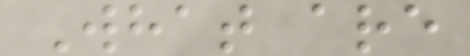What are
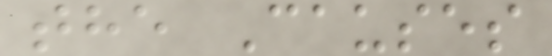the Causes
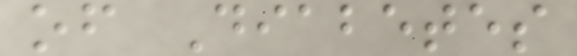of Diabetes
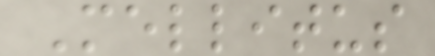Mellitus
